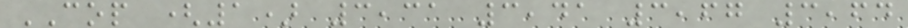COP (1) 3,31 3,41 3,67 3,64
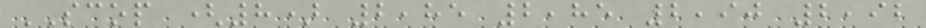SCOP (8) 2,85 2,85 2,90 2,92
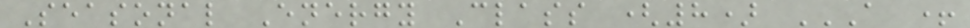Seasonal Energy Class (8) A +
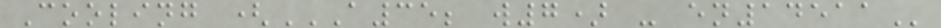Cooling (A35; W7) - EN14511
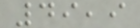49,9
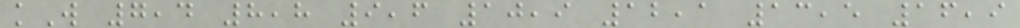kW 7,4 8,8 9,6 10,9 12,1 13,5 16,9
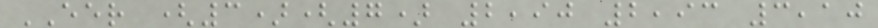EER (3)(7) 2,90 2,93 3,10
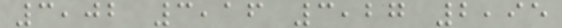3,02 3,16 3,27 2,95
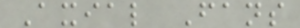Axial Fans
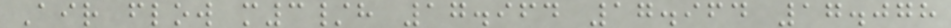Air flow m3/h 17.964 17.964 17.078
